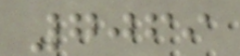7069
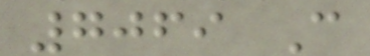7069 C
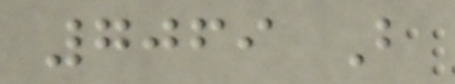7069 B
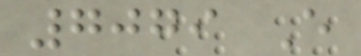7079 E
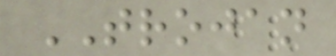TROJAN
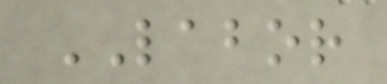LABOR
